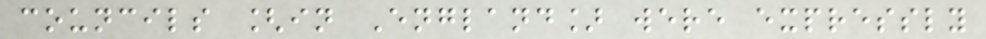councils [in England] were expressly
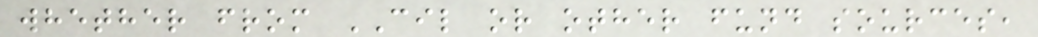whether from CIL or other fund sources,
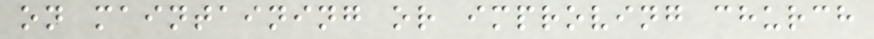on maintaining or improving church
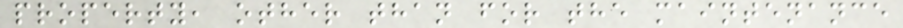property, other than for the maintenance
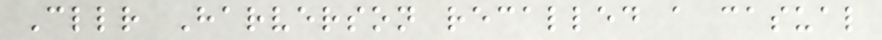Cllr Harverson recalled a casual
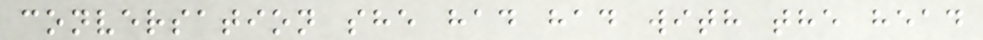conversation she had had with the head
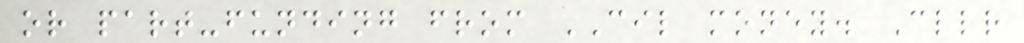or part-funding from CIL money. Cllr
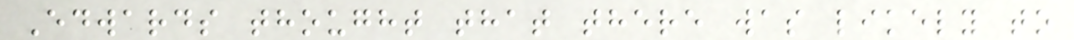Edwards thought that there was likely to
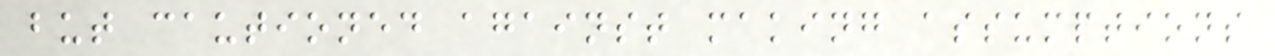but cautioned against making assumptions
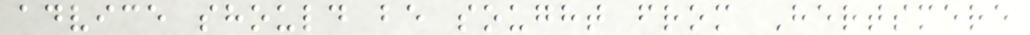advice should be sought from Hertsmere
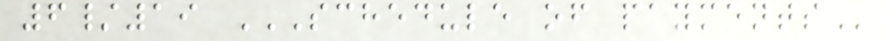6/19 SCHEDULE OF PAYMENTS
